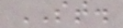ST.
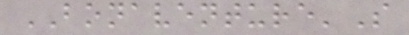BONAVENTURE'S
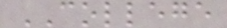COLLEGE
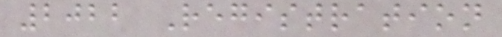2022 Registration
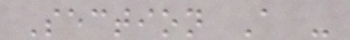Section A -
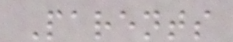Parents
